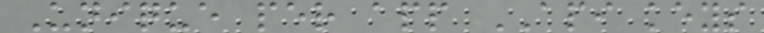Unique per app API keys
